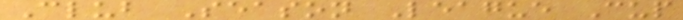Club Season League Cup
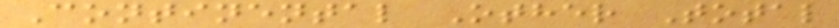Continental Other Total
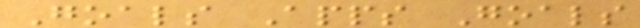Goals Apps Goals
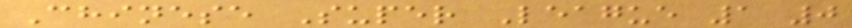Chinese Super League 1 0
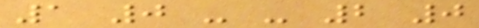1 0 - - 2 0
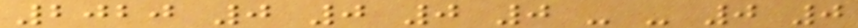2020 0 0 0 0 - - 0 0
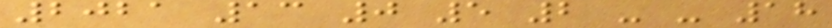2021 13 0 5 2 - - 18
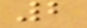2
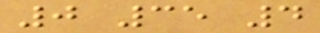0 35 4
